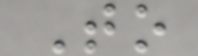To
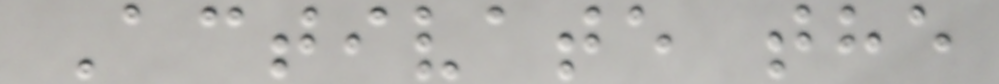Activate the
